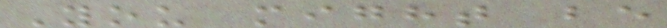You might be
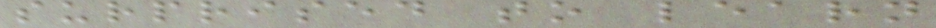surprised to learn
